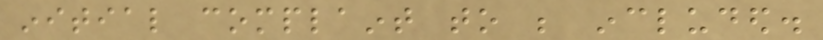initial complaint to be included.
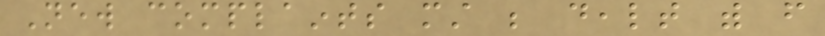New complaints must be dealt with from
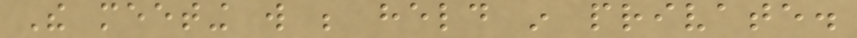The meeting will be held in private.
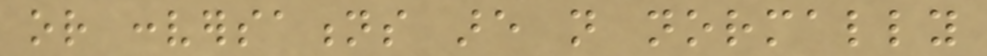or conversations are not normally
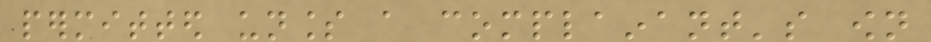permitted unless a complainant's own
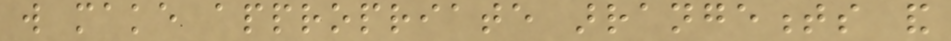will make appropriate arrangements and
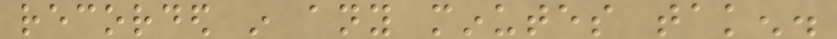recorded in any minutes taken.
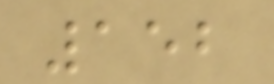152
